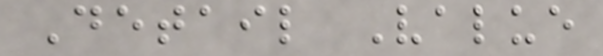Detail Value
